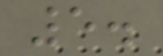5.
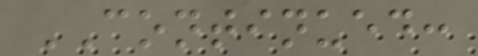CONTINUED:
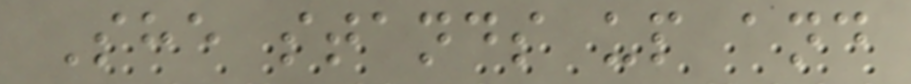She stands up and
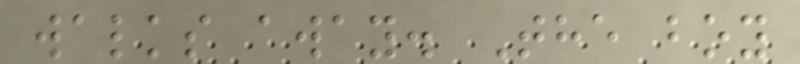walks away. The boy
